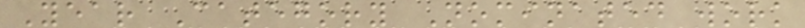Year Category Nominated work
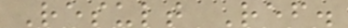Result Ref.
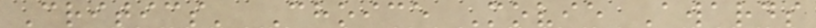Critics' Choice Movie Awards
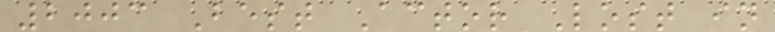2003 Best Actor Lost in
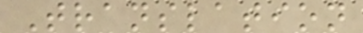Translation
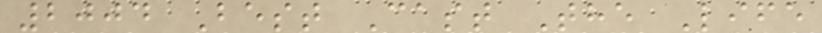2004 Best Cast The Life
